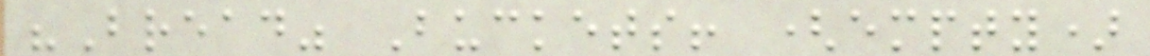"Bread" Buckets! (empty)
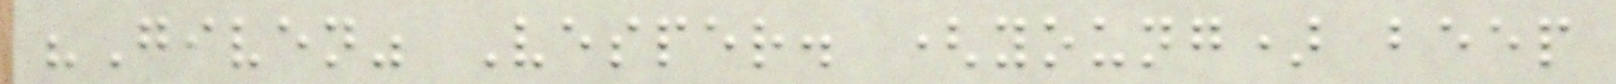"Given" Vesper. (young) beep
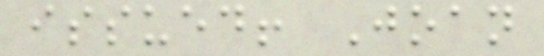issued! Joan
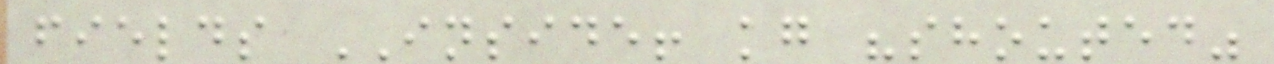fields INSIDE! kg "shouted"
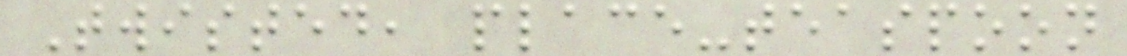Twisted, place-teaspoon
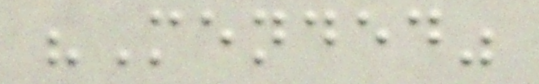"Mended"
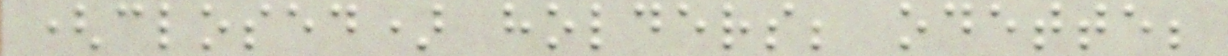(closed) holders; odette;
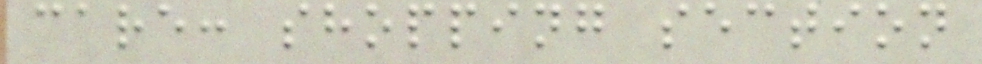care: shopping section
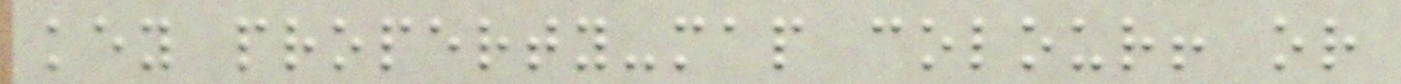key property-map colour! or
